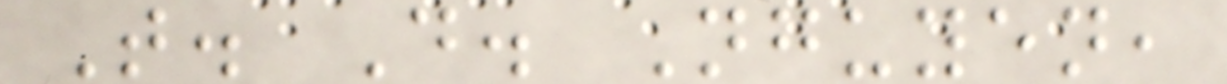T. D. Nguyen,
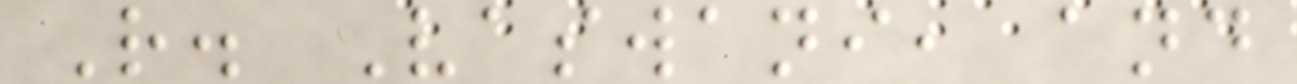R. Vaswani, and
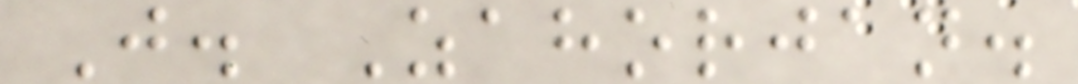J. Zahorjan.
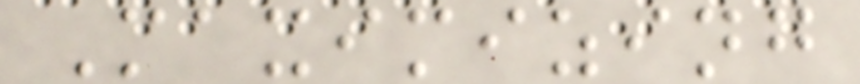Maximizing
